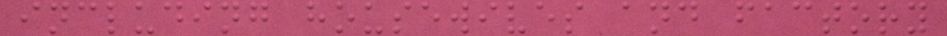including housewives and factory
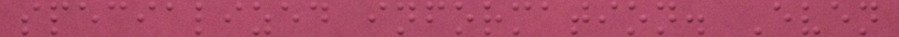specialized information. Even
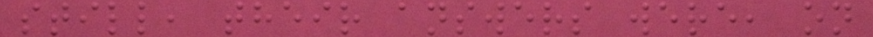still, their answers were, on
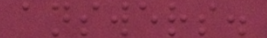answers.
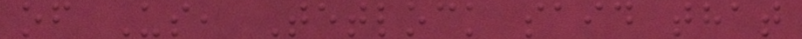of Us, Tetlock said that
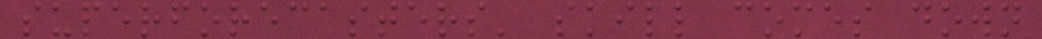superforecasters' skill comes down
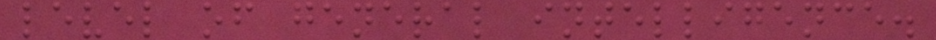level of general intelligence.
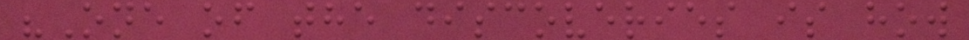"One of the discoveries is how
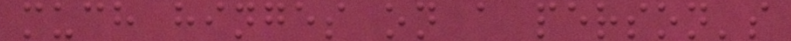much hinges on a person's
